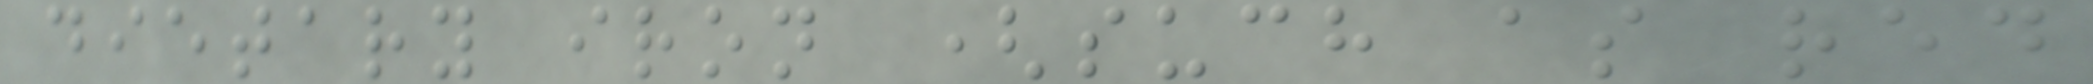dietary iron (such as red
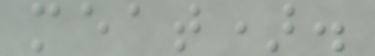meat).
